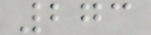273
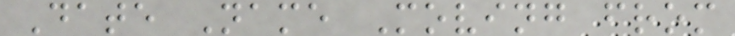Date Name Moving from
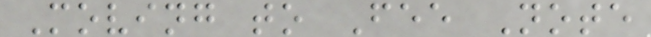Moving to Fee Note
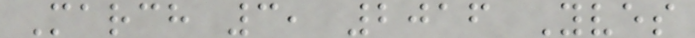March 3, 2016 Yves
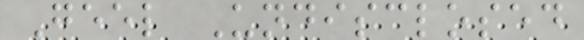Geel Undisclosed
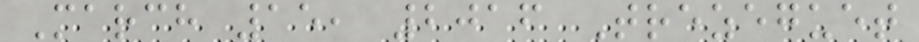March 15, 2016 Trezeguet
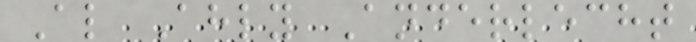Al Ahly Anderlecht
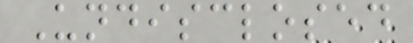Undisclosed
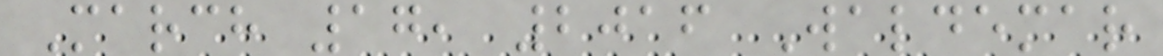March 17, 2016 Waldemar
